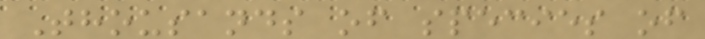Thousands of species of
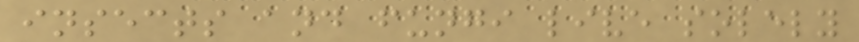insects and fungi live solely
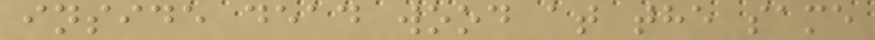inside dead wood at the same
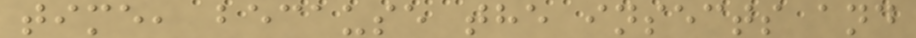time, because the insects and
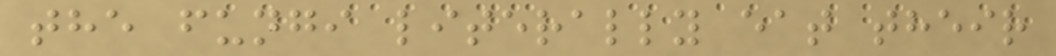the fungi literally eat their
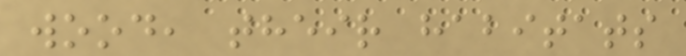wood, their habitats
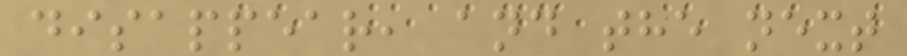disappear, and the next
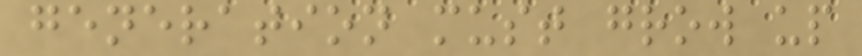generation must grow up
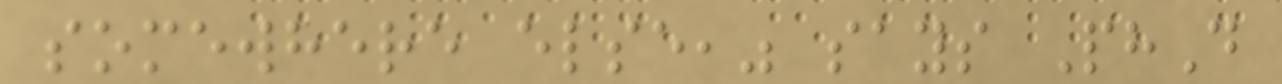somewhere else," says PhD
